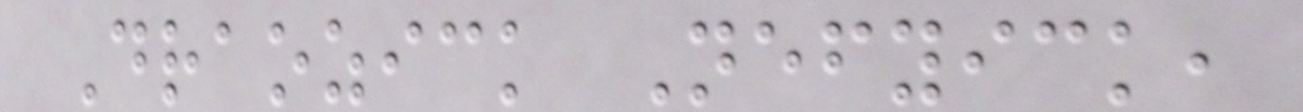Draozick Nefyick,
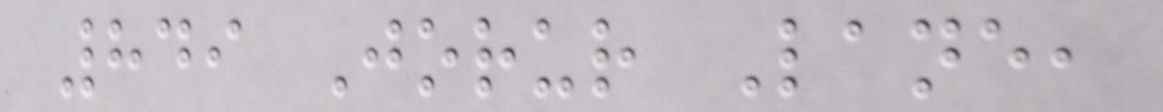849 Jorur Lane,
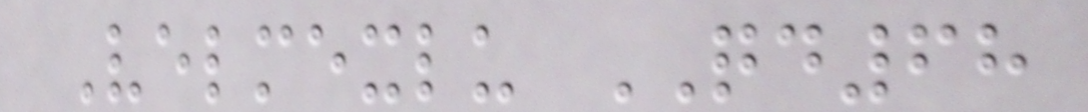Velmexlu QD68
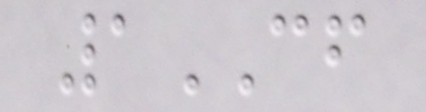1CF
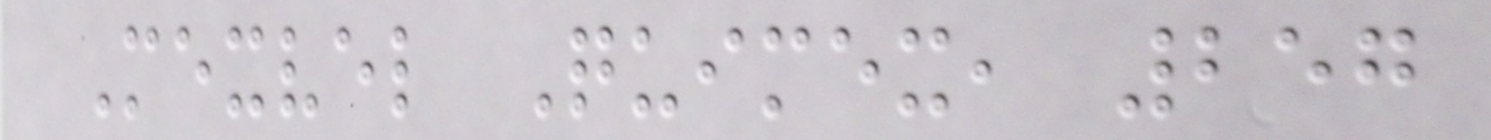Mexvel Quimex, 257
